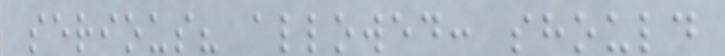serious? allowed: should
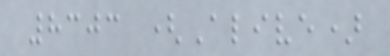8303 (Alive)
